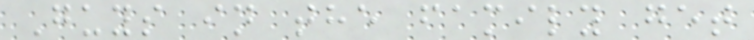Guys in the family get
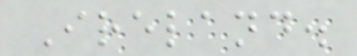Ireland.
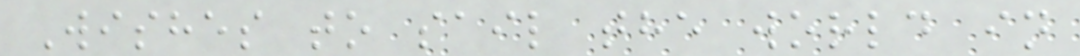Wishes to sail the world in
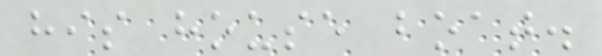his house boat.
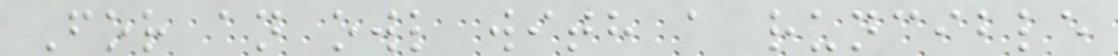For an owl with a runcible
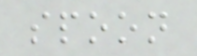spoon
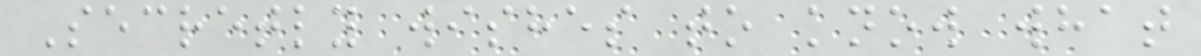Secretly wishes to know what
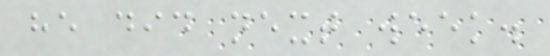he did next week.
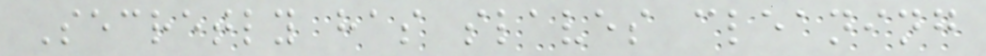Secretly has slaves cleaning
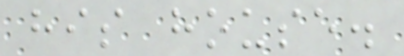his house.
